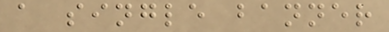a single banner
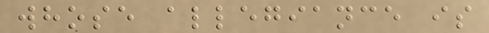whose allegiance is
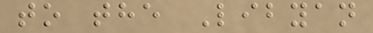to the Libyan
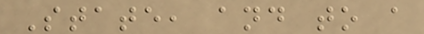State, and to a
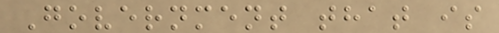Government that is
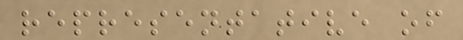representative of
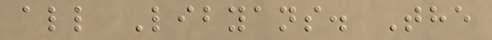all Libyans. The
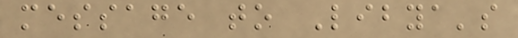message to Libya's
